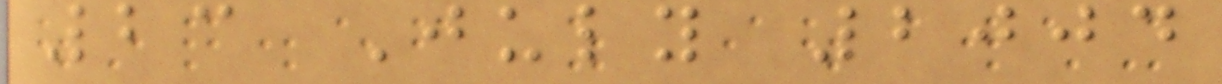23 July 2004
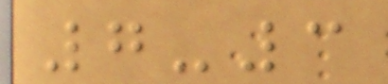7-3
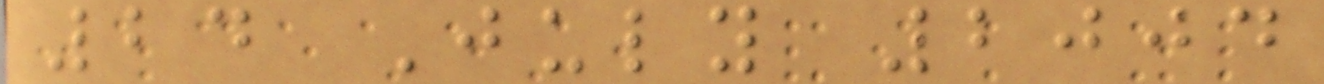24 July 2004
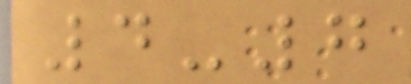4-7
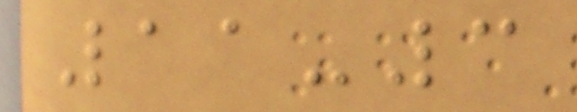11-3
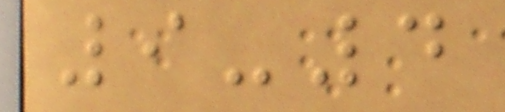9-4
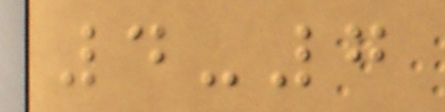4-7
